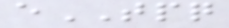eTPQ
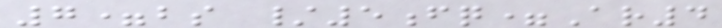7=bs /5fq=Ar4
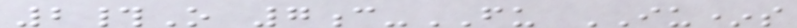2#O 7c-FU IU*s
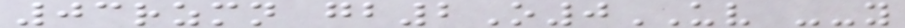03rzmn gb2O0UV --y
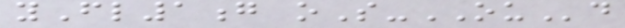yFl1g oS-OUd
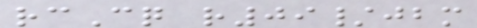rcCq r09/jbm
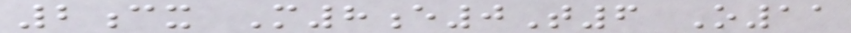2cx M8e0T6 O11
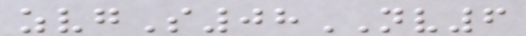zvgS08NV6
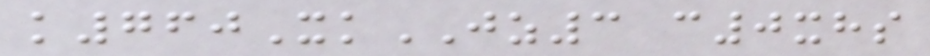k760XkJZ3 c0xhs
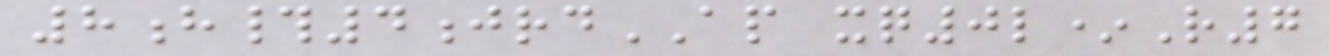8h#4jrdAP xq0l*R7
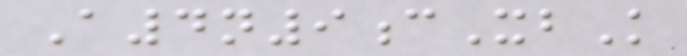A4n9cXbK
